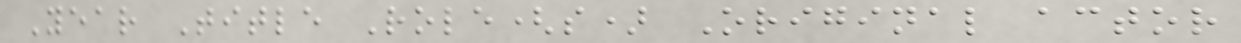Year Title Role(s) Original actor
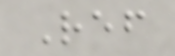Ref
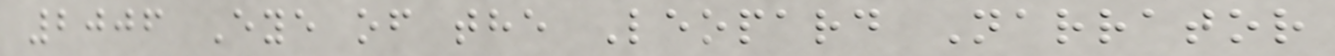2006 Eye of the Leopard Narrator
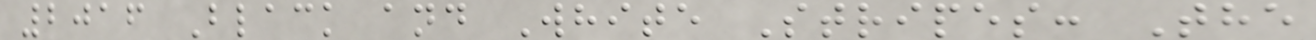2016 Black and White Stripes: The
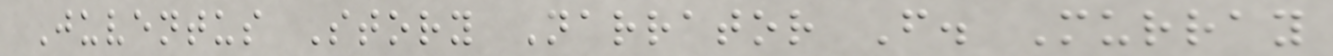Juventus Story Narrator F. Murray
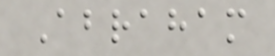Abraham
